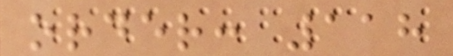order: 118
